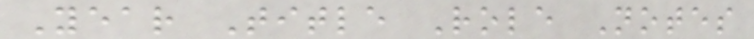Year Title Role Notes
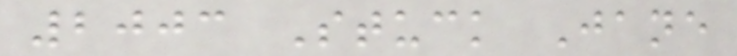2003 Stuck Jane
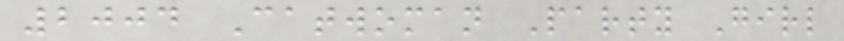2004 Catwoman Party Girl
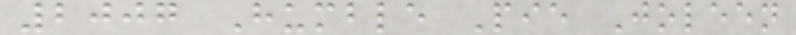2007 Humble Pie Joleen
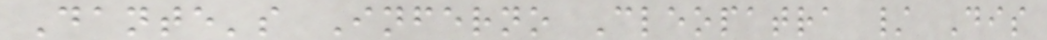Dante's Inferno Cleopatra / Dis
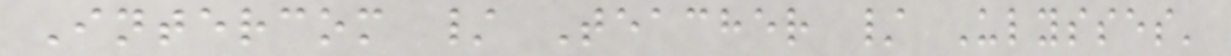Intercom / Teacher / Ulysses'
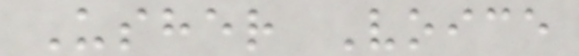Usher Voice
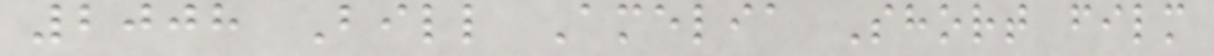2008 Bill Amelia Short film
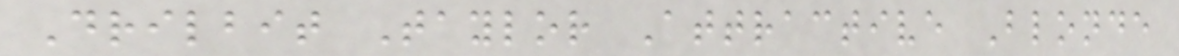Drilbit Taylor Attractive Blonde
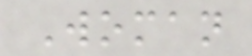Woman
